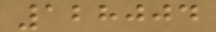128004
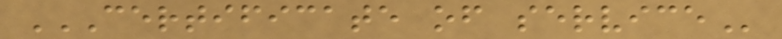CERTIFICATE OF SERVICE
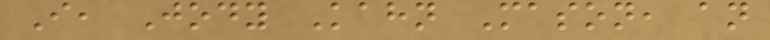I, Jody Kahn Mason, an
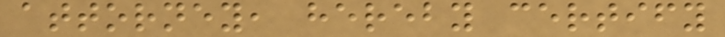attorney, hereby certify
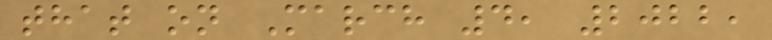that on March 4, 2022,
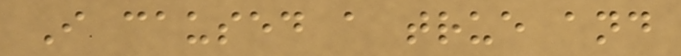I caused a true and
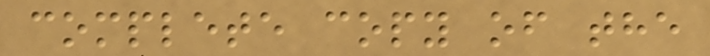complete copy of the
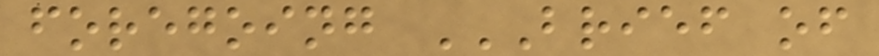foregoing BRIEF OF
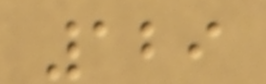129
